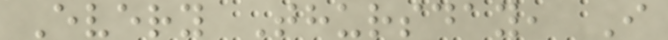Every Thursday, I
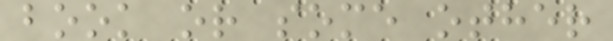book or some other
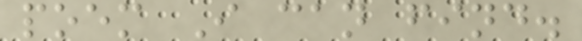poem I can find.
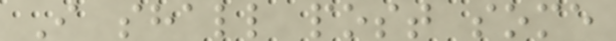I shall post some
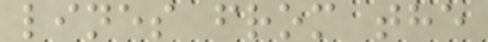lines from the
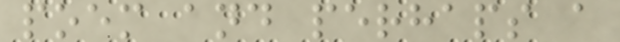poem and perhaps a
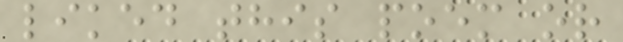liked this poem or
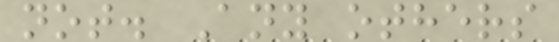not. Any others
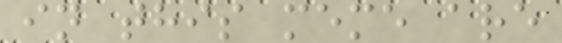in this meme are
